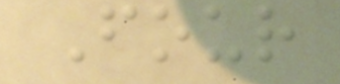Four
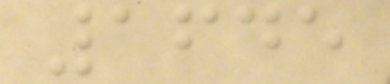1645
